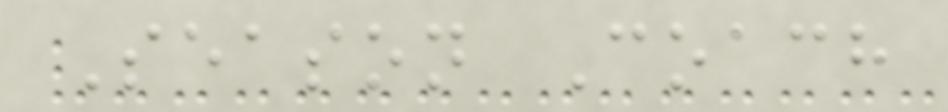Season Coach
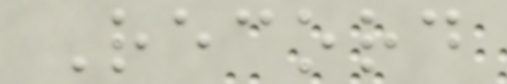Record
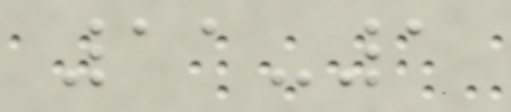11-1
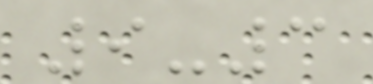9-3
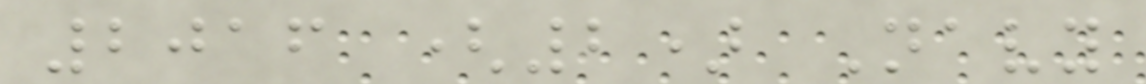2016 (2) Navy
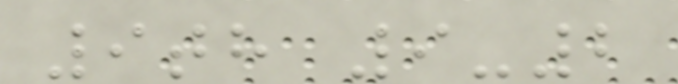9th 9-2
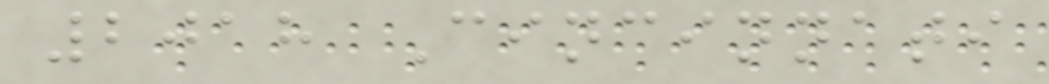2018 Cincinnati
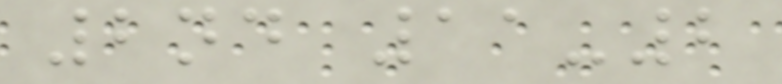2nd 11-2
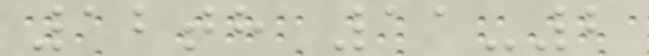12th 11-2
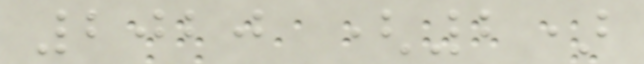2020 (2)
